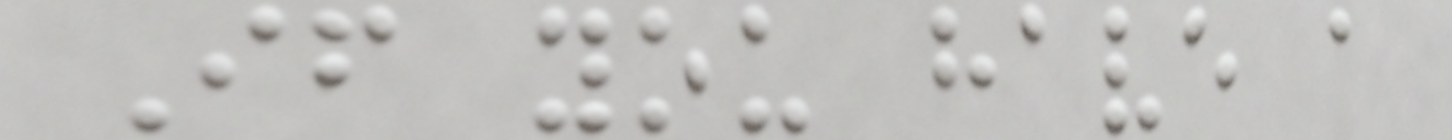If you have a
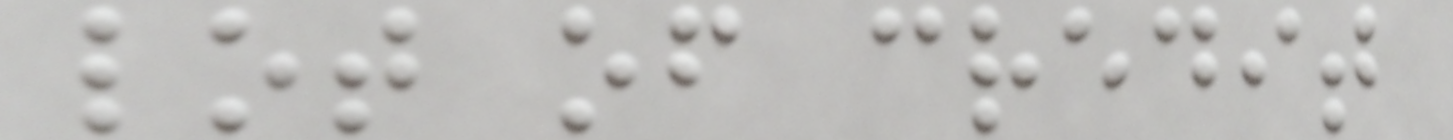lot of credit
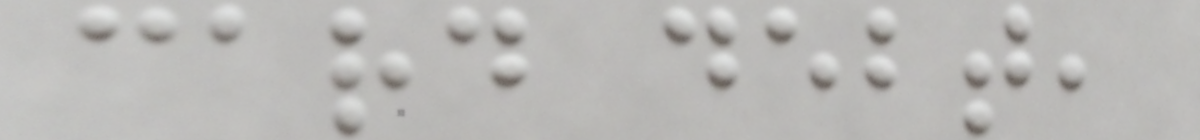card debt,
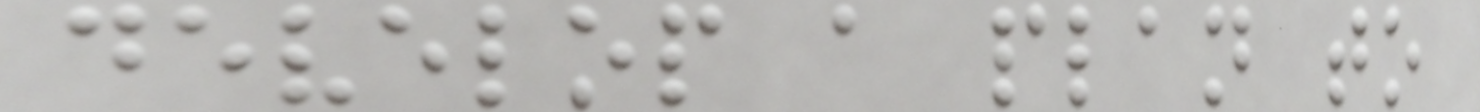develop a plan to
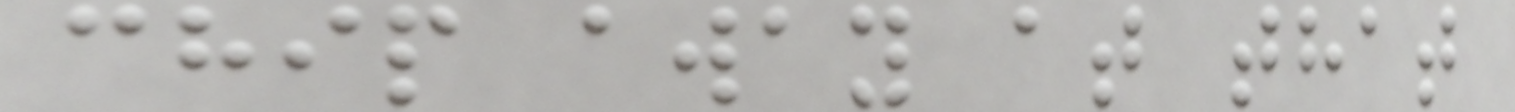chip away at that
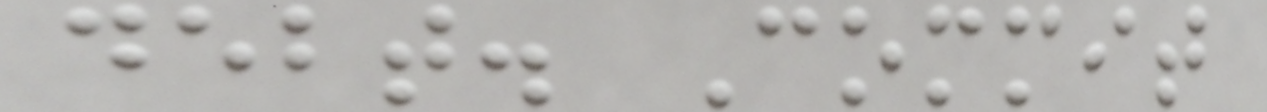debt. Commit
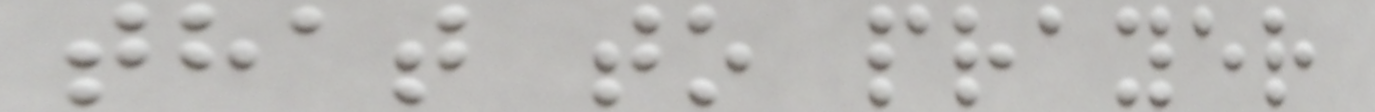that to prayer
